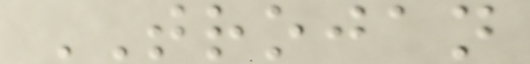TROJAN
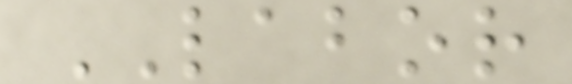LABOR
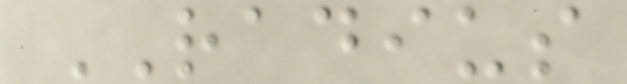RADIUS
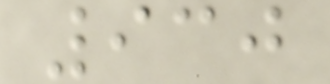930
